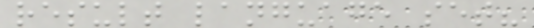result language set?
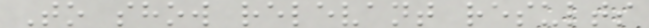To show relevant results
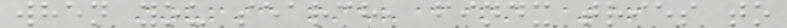when you search, findx tries to
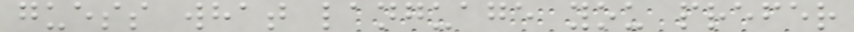guess what language you prefer
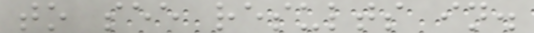to see results in.
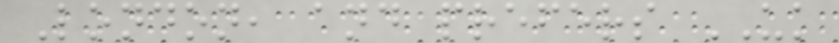London, and prefers UK
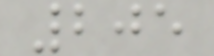205
